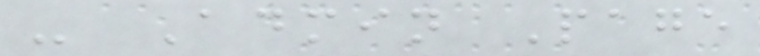- Admin Page
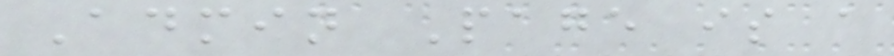Admin Page is a
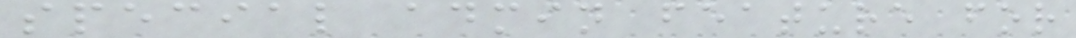special admin feature for
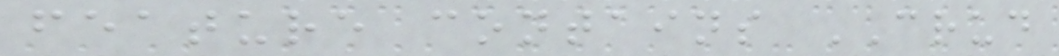feature contains CRUD
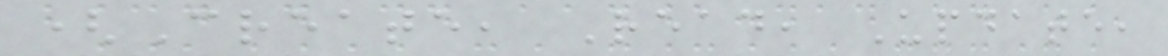(Create, Read, Update,
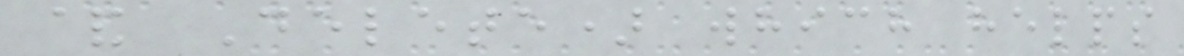& Delete) which helps
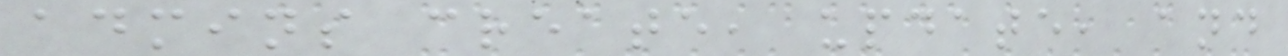admins create, update, and
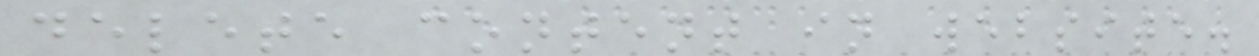delete content in website.
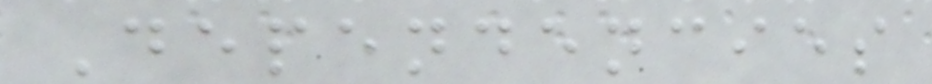Dependencies
